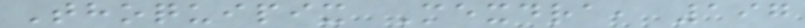Thoquipix Mexdra, 197
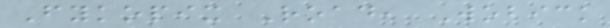Fykopix Road, Wobick
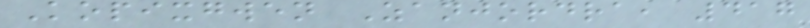Kopixgwen Zanjordra, 417
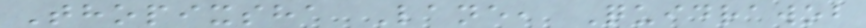Thopixsha Lane, Quidrawob
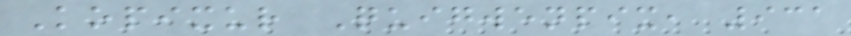Kopixur Quigwenpix, 931
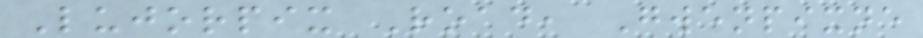Lujorpix Road, Gwenpixne
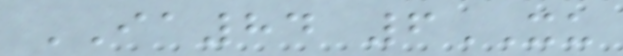IA84 6XU
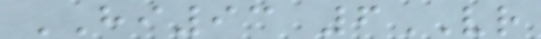HI93 6VR
